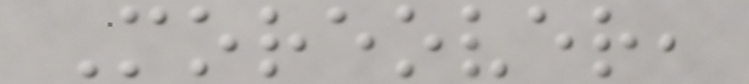Moreover,
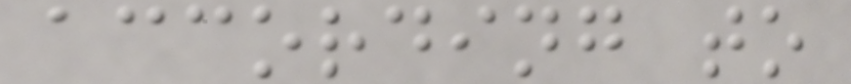according to
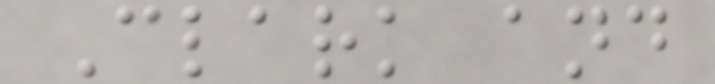Clark and
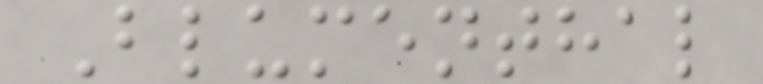Blumenthal
